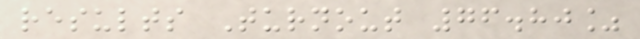results Turnout 76.80%
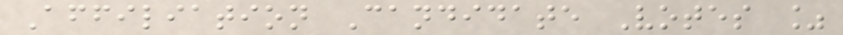Affiliation Candidate Votes %
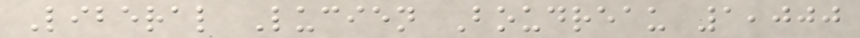Liberal Lucien Boudreau 1,000
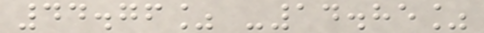44.76% -14.85%
